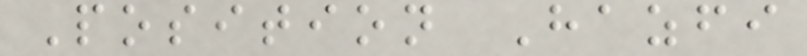Position Hazfi
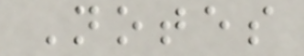Notes
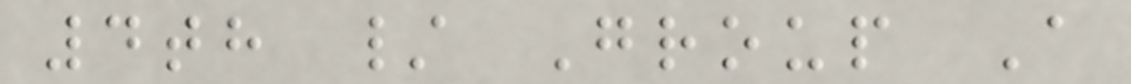4th / Group A
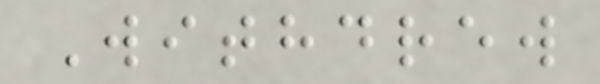Withdrew
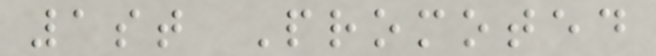1st Promoted
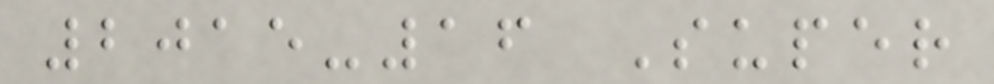2015-16 Super
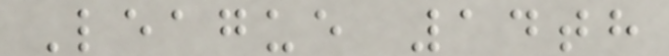League 14th
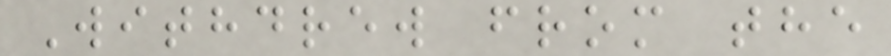Withdrew from the
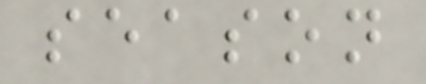season
